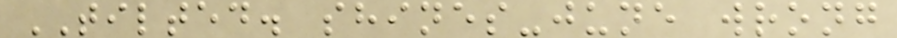TILTED. shines-june wrong
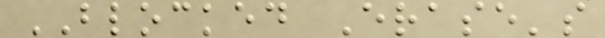BLOCKED Erase's
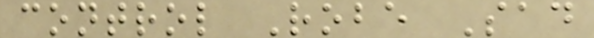control Robe Sad
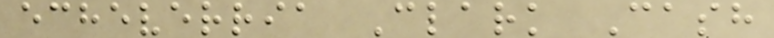echeverria Clark Cash
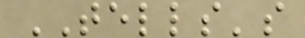TELLS's
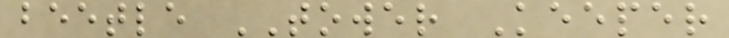beetle TOWER Keeper
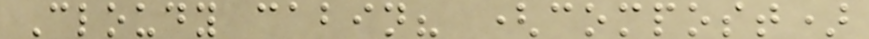Cloudy cabin? (compost)
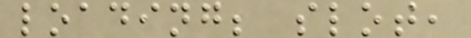loading; slot,
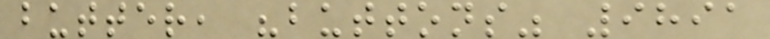butter, "buttons" 9891
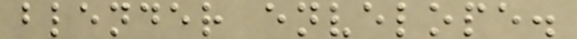blender envelope.
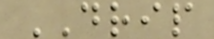DRIP
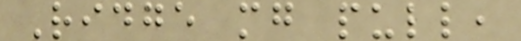Ridge mg pull,
